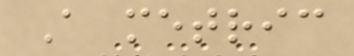A metric
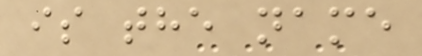is the name
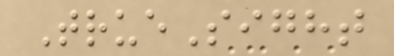TrueSight
